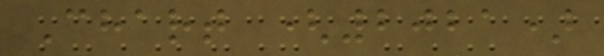Chart (2021)
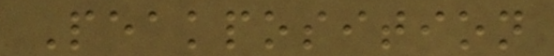Peakposition
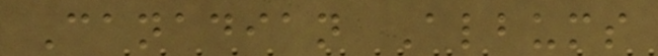Canadian Albums
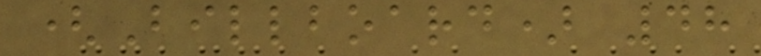(Billboard) 48
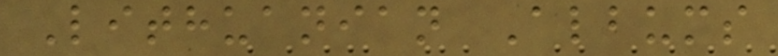Lithuanian Albums
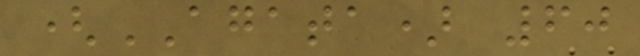(AGATA) 60
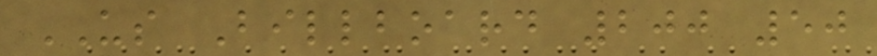US Billboard 200 50
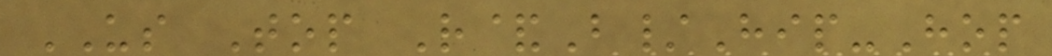US Top R&B/Hip-Hop
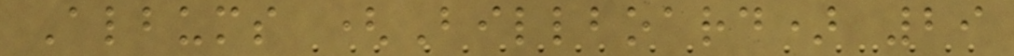Albums (Billboard) 29
